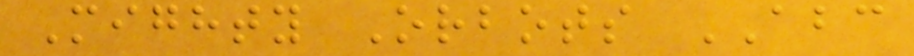Mighty Orbots ABC
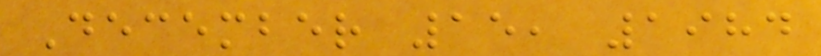December 15, 1984
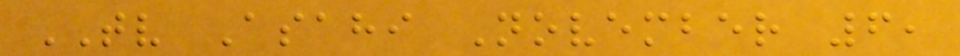TV Asahi November 6,
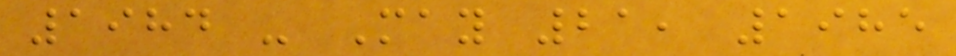1984 - May 21, 1985
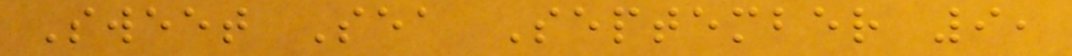Sweet Sea September 9,
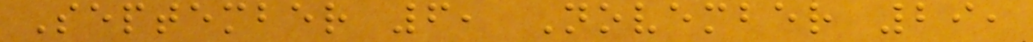September 6, November 29,
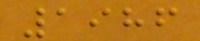1986
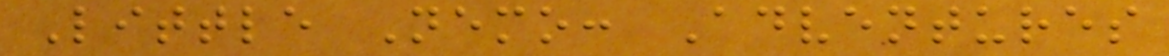Little Nemo: Adventures
